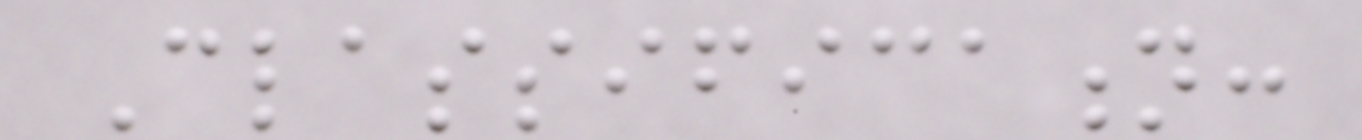Classification:
